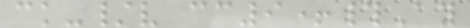ck-/v cc9+#Ay
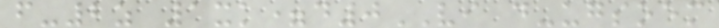f-2z 1xk=d0VI d-ugsoem
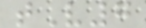tV7
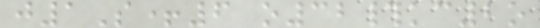j1S+6 o32#kc2o
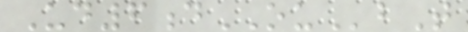Ud6dOUbT
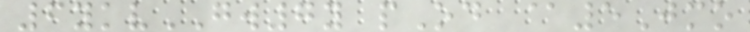6ykvGW7y pOd @5Jmo
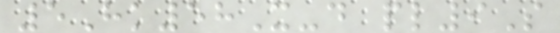5Hk58X-d pl9S
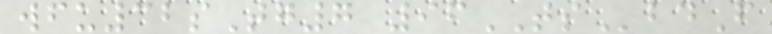wfu32sTg7 96TSbdF
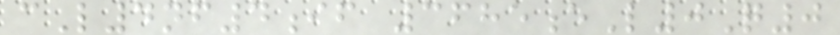cL4nf4if 3685eL0Q0
